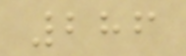286
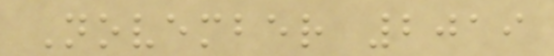November 2019
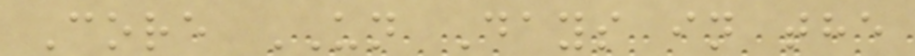Core UN Days in the
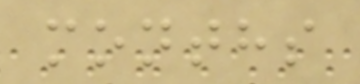months
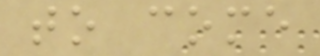to come
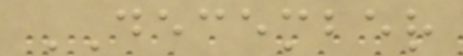DECEMBER
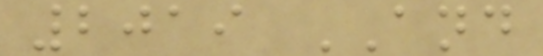2019 AND
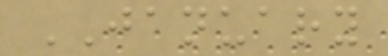JANUARY
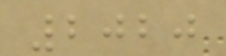2020
